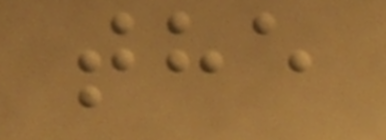the
